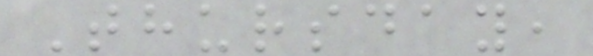Thursday,
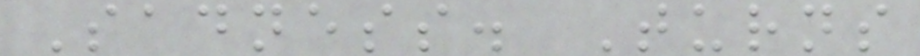Sadness. Turns
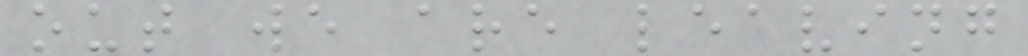out we are leaving
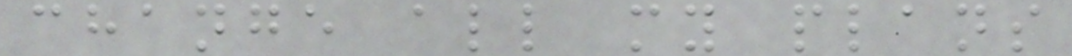change all my plans
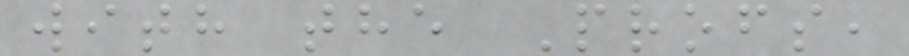with the Profs,
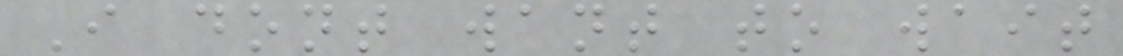I dont want to wait
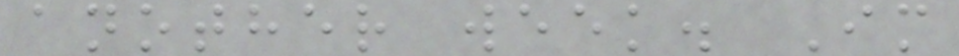another week. Im
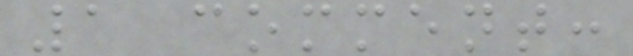1 comment:
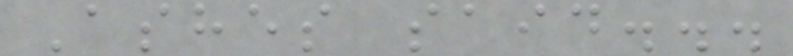Ashes said...
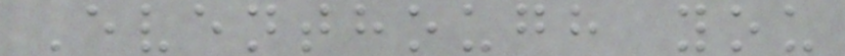Eventhough you
